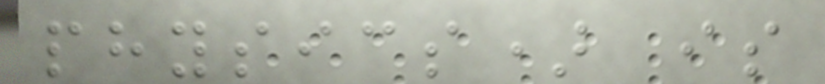physics) is
